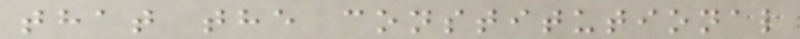that the constitutional
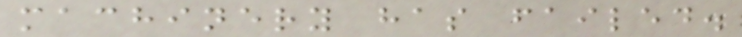machinery has failed.
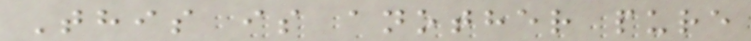This is another pure
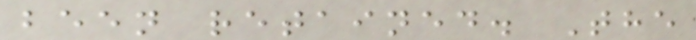been retained. The
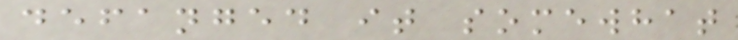defanged it somewhat
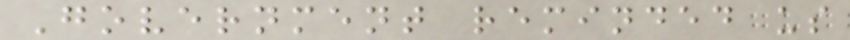Government reminded us
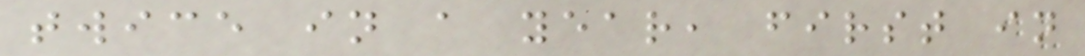twice in a year, first in
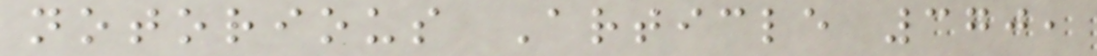notorious Article 370,
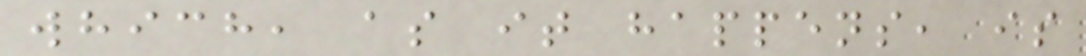which, as it happens, is
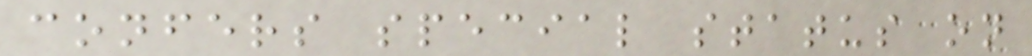confers special status on
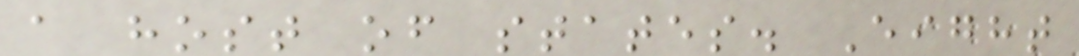a host of states. Eight
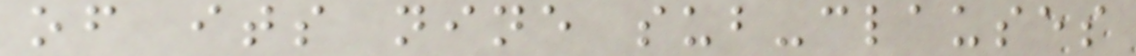of its nine sub-clauses
